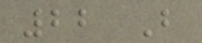22 B
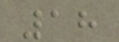18
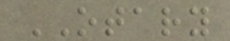OTARY
